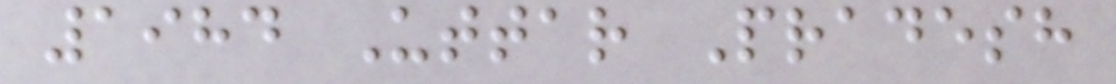1984 Uttar Pradesh
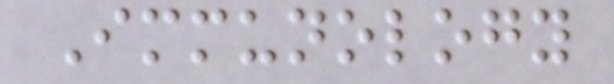Immunology
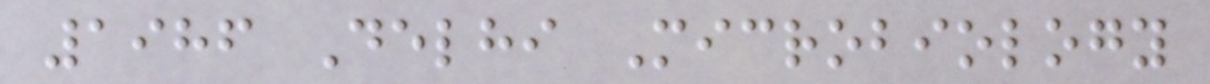1986 Delhi Microbiology
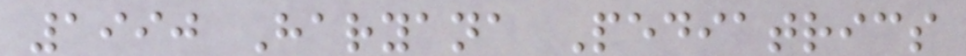1990 Haryana Pediatrics
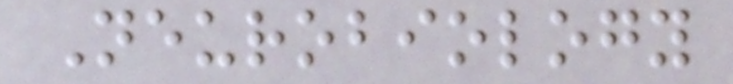Neurobiology
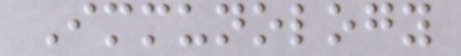Immunology
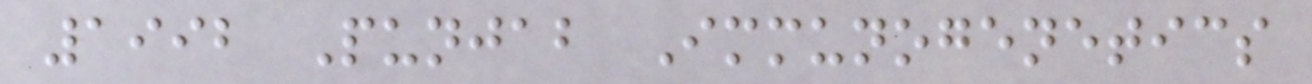1992 Punjab Immunogenetics
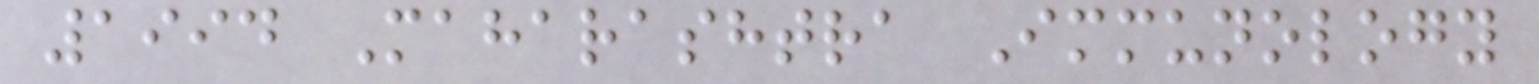1994 Maharashtra Immunology
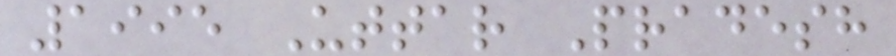1995 Uttar Pradesh
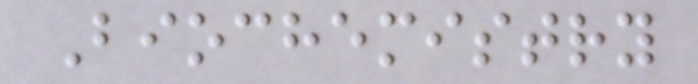Biochemistry
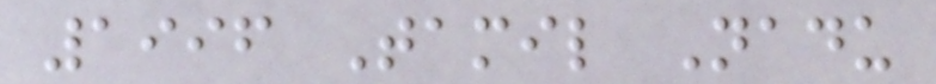1996 Tamil Nadu
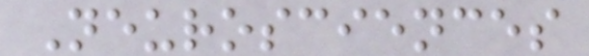Neurosciences
